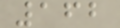162
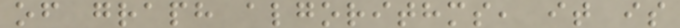of graph algorithms, it is
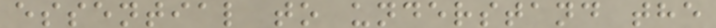essential to understand the
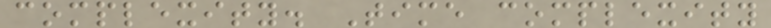complexity. Time complexity
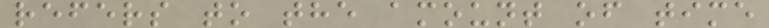refers to the amount of time
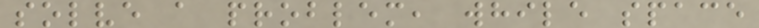solve a problem, while space
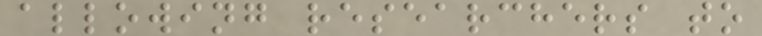allowing researchers to
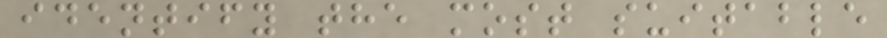identify the most suitable
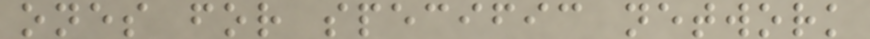ones for specific network
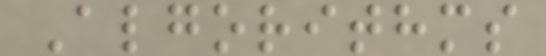Algorithms
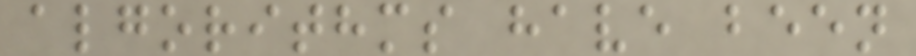algorithms have been
